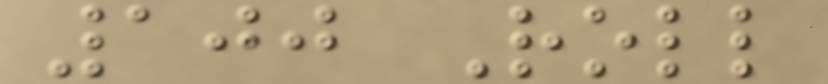100 Roll
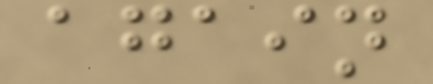again
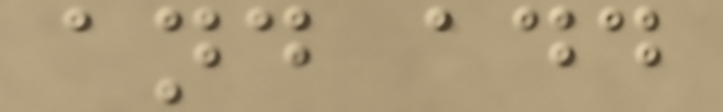and add
